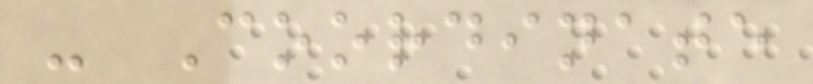- Coordinate
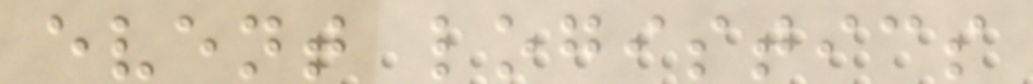event logistics
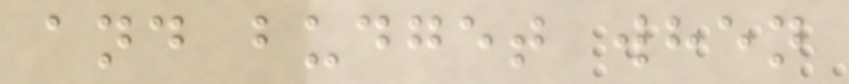and budget when
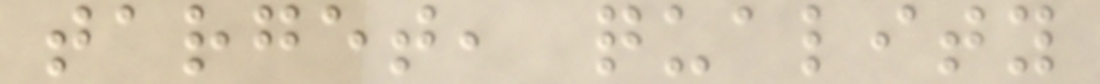target, quality
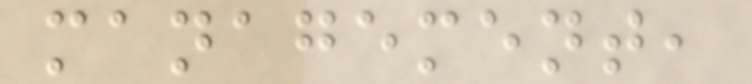management,
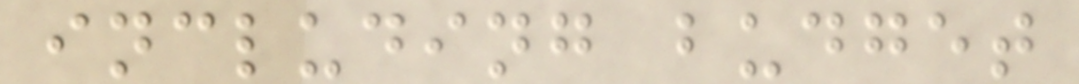including budget
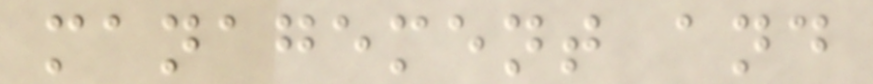management and
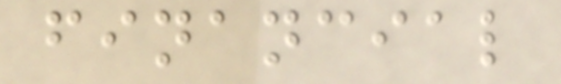financial
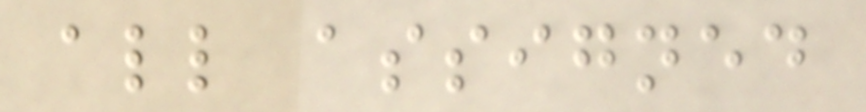all assigned
